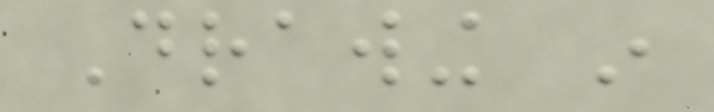Drawing in
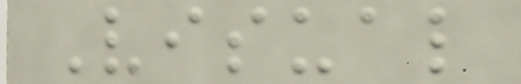Visual
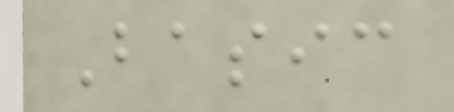Basic
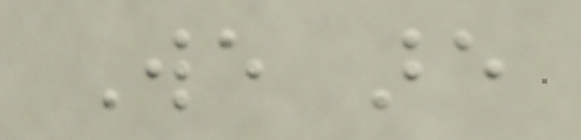We are
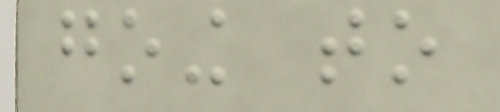going to
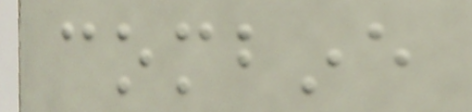combine
